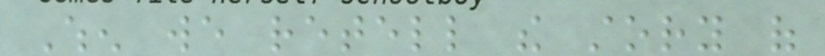When we retell the story of
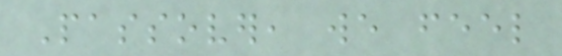Passover, we feel
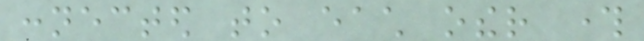connected to each other through
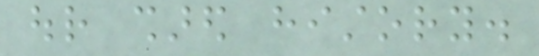our shared history.
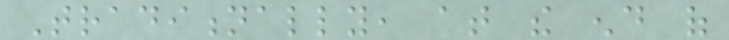Traditionally, at the end of
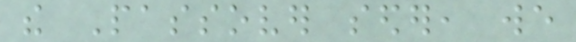the Passover seder, we
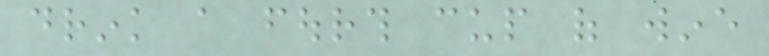drink a fourth cup of wine
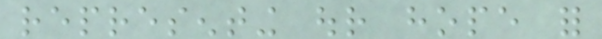representing our hope for
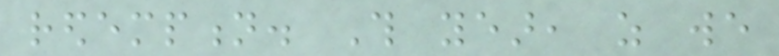redemption. This year, as we
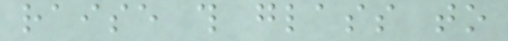raise this glass to
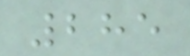285
